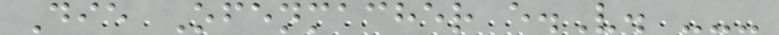Die Ofenmacher e.V. ---
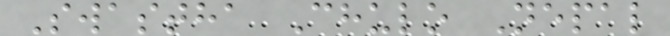Swastha Chulo Nepal
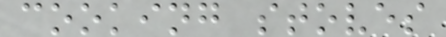cooking stoves
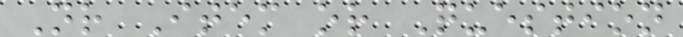Nr Item or Question
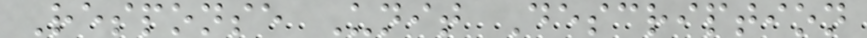Response Unit Description
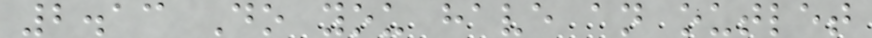2.13 Do you have an outlet
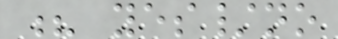? yes/no
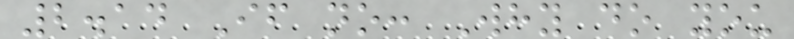2.14 If no: Why do you
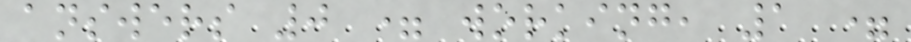answers 0 = working, 1 =
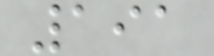191
